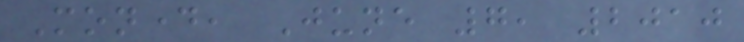Monday, June 7, 2010
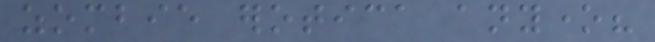zombie erotica anyone?
